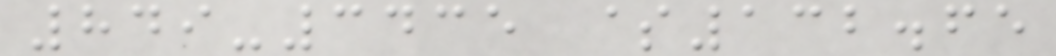849-3435 $132.65
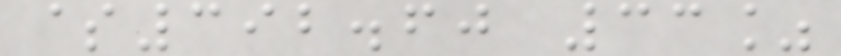$392.60 33%
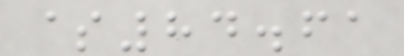$84.61
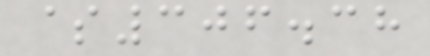$306.38
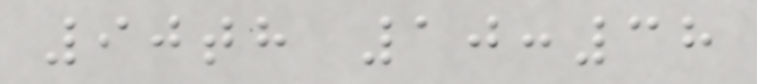90th 10:38
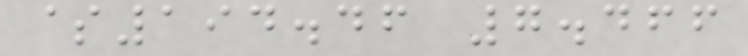$194.46 7.466
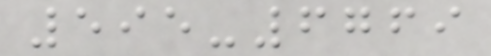595-6769
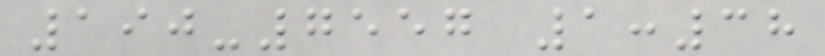190-7557 1:38
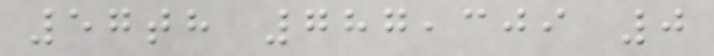57th 787,309 0
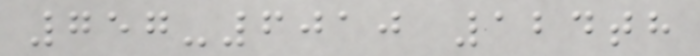757-6010 124th
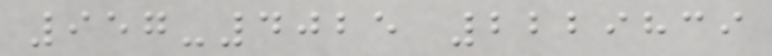957-4025 2229839
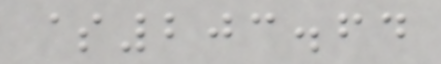$203.64
